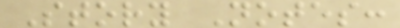Story Notes:
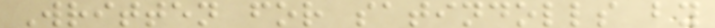Written for satindolls by
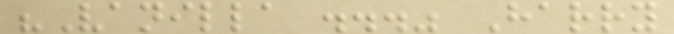"Vanilla ..." Harry
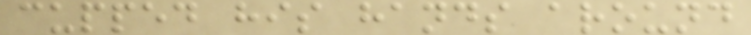cupped his hands around
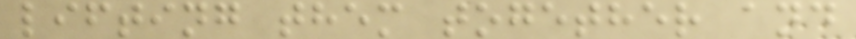lifting them together and
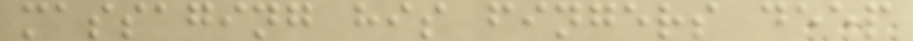massaging his fingers deep
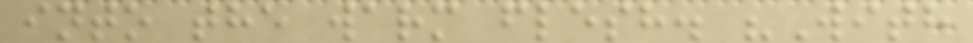into the warm flesh. "With
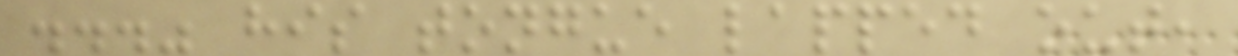..." his tongue lapped out,
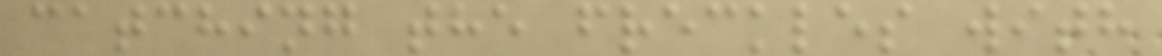catching the freckles with
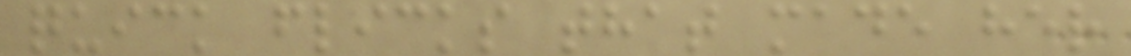quick flicks that made her
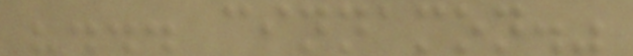"... cinnamon."
